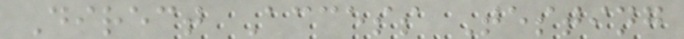Direct Access Testing
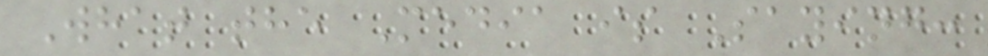What the Media is Saying:
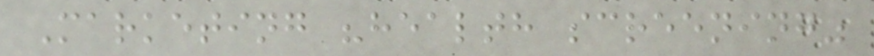Marketing "health screening"
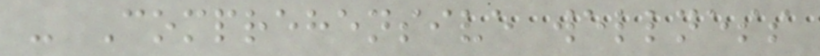- Comprehensive wellness
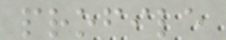profile
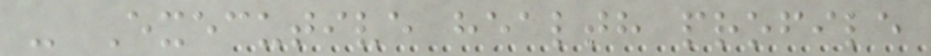- Executive health profile
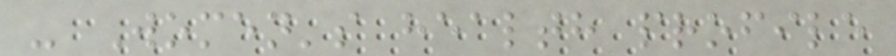- Women's health profile
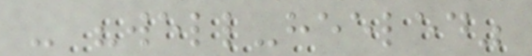- "well-heeled"
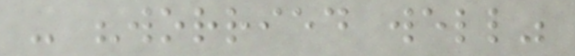- "worried well"
